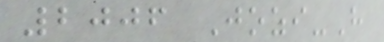2006 Jozi-H
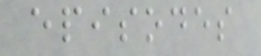episodes
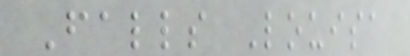Falls Louisa
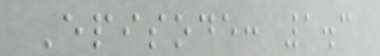Episode: 1.3
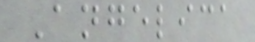Angelica
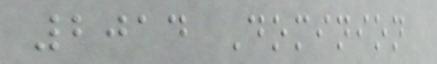2014 Dominion
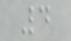4
